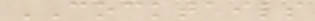COCKTAILS
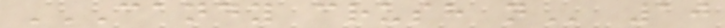CANDY CRUSH N 10
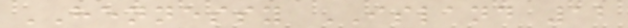HENNESSY ISLAND 12
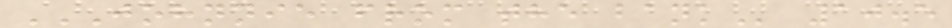JOHNNIE FROM THE BANK 10.5
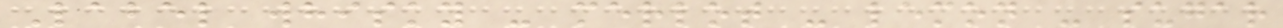Label whisky - merlot - lemon - sugar
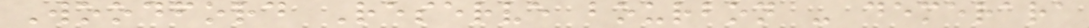Woodford Reserve bourbon - demerara
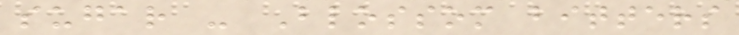sugar - Blossom bitters
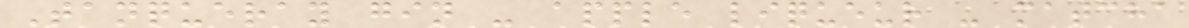Tanqueray gin - apple liqueur - matcha
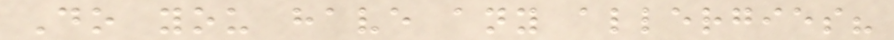Do you have any allergies?
